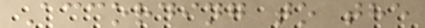According to the
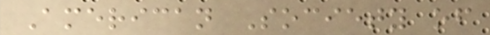American Society of
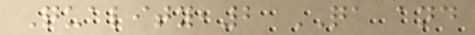Quality,2 QA and
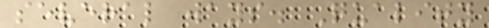several ways. Quality
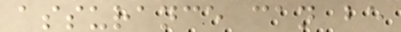assurance can be
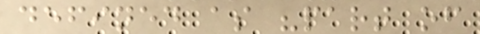defined as "part of
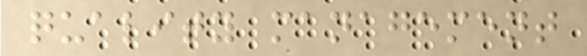quality management
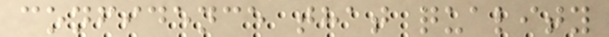confidence that quality
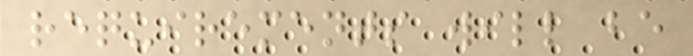requirements will be
